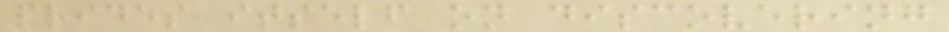prides itself on discovering
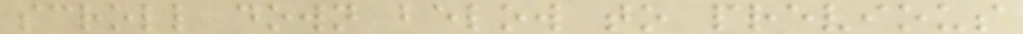scroll down below to previous
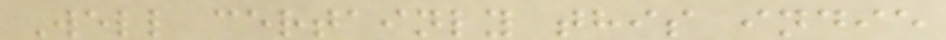Well certainly this indie
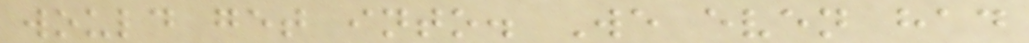would get into. We even had
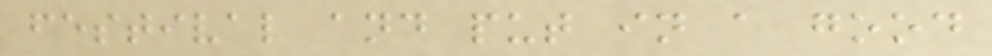festival and put in a good
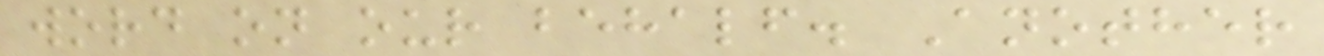word on our behalf. Another
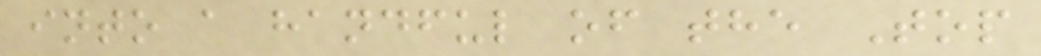into a handful of the Top
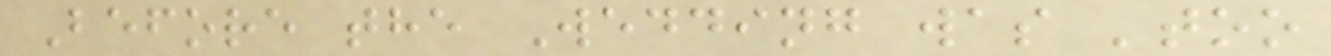Before the Wedding was 'too
